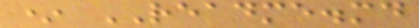* README.md
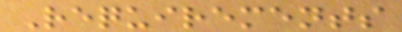Requirements
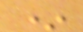*
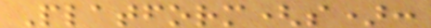Platform(s):
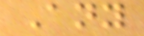Any
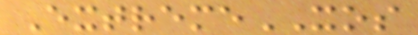ExtremeXOS
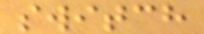switch
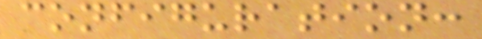configuration:
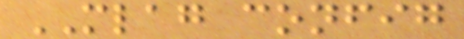MLAG config
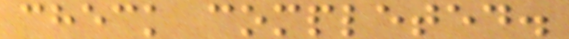check completed.
